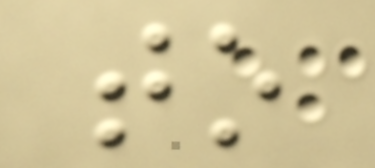to
